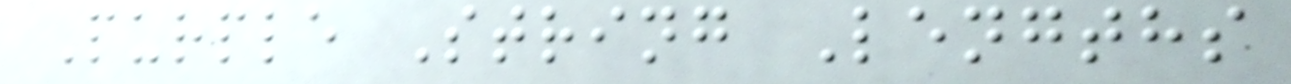Purple String Lengths
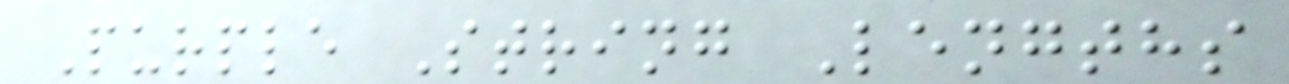Purple String Lengths
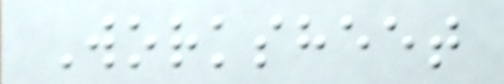Worksheet
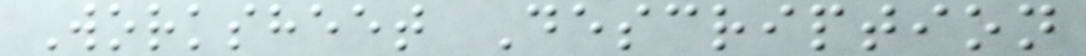Worksheet Description
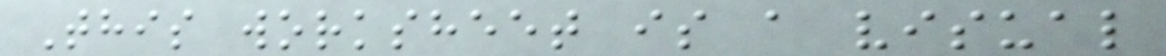This worksheet is a visual
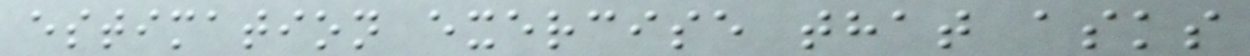estimation exercise that asks
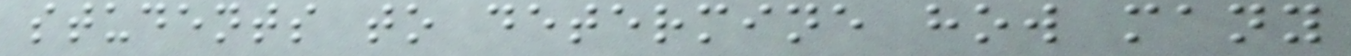students to determine how many
